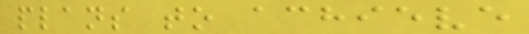plans to achieve
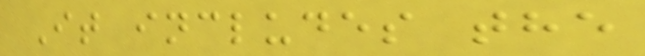It includes the
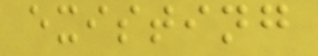existing
